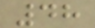48
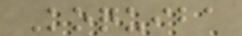Koquiba
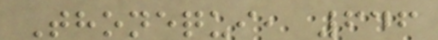Thonequi, 646
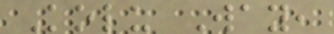Kolu Way,
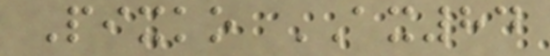Pixko AX84
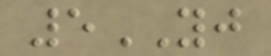5YJ
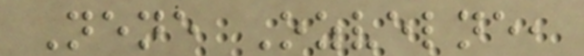Nene Ozvelne,
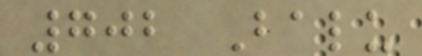702 Balu
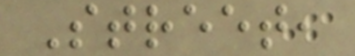Street,
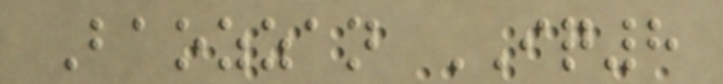Baozzan IQ8
